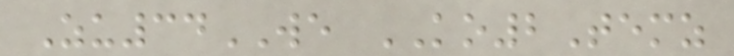Zu34WE KO2Temz
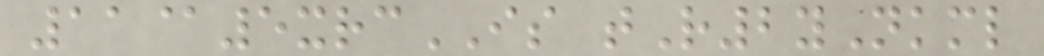11@5xrcIS tR2yNkml
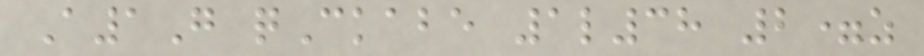A1G qCkabe 1l38 2=z
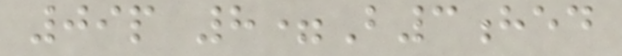09p 8=B3hed
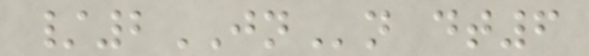/2JNn dt6
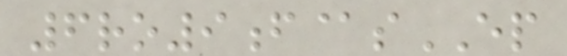6ro9f@sEP
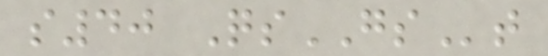s40 QsGSt
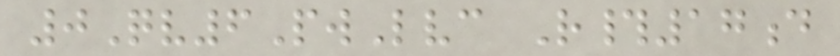0Qv6PwLvc R#17d
